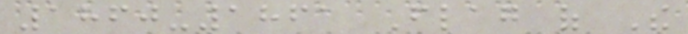1860-1861 Flag of The
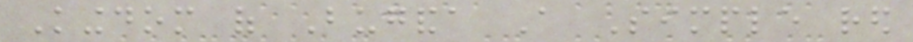Kingdom of Buganda A Simple red
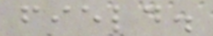field.
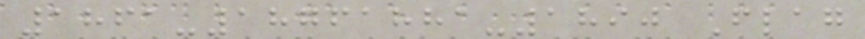1861-18761881-1890 Flag
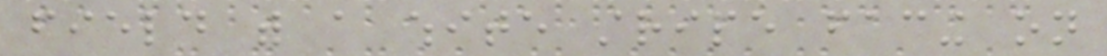field with a white stripe facing on
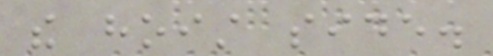the hoist side.
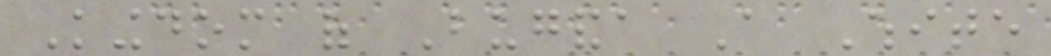Kingdom of Buganda A White
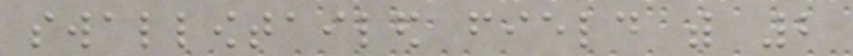swallowtailed field with 2
